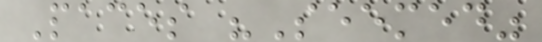Paces "Seemed"
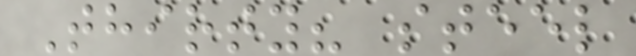Thirty? steel
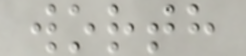worth
